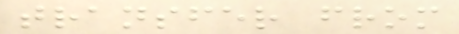transfer from
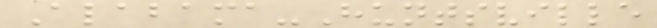Alabama-Huntsville
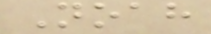Noah
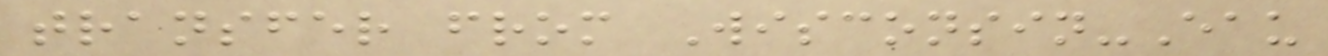transfer from Wisconsin-Eau
